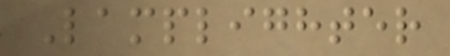Lamplighter
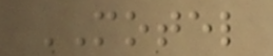MOTEL
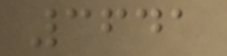3641
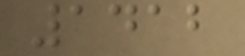1412
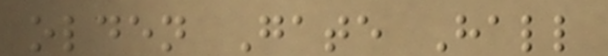olden Gate Hall
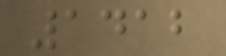1412
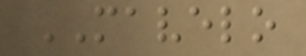MAVELO
